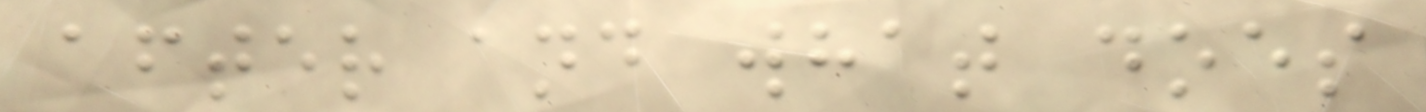after and what does
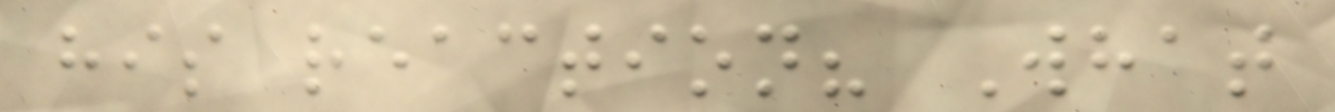his reaction? What
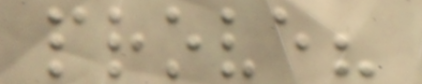prove?
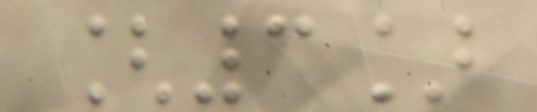[3]
